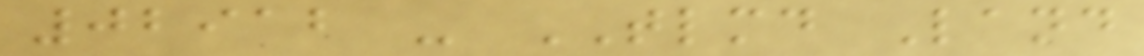02912 - TLMD Land
